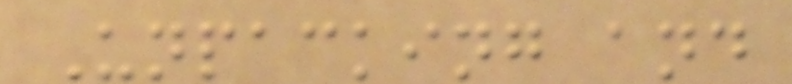Unpacking and
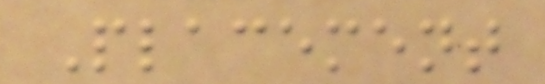Placement
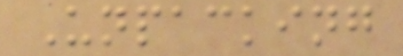Unpacking
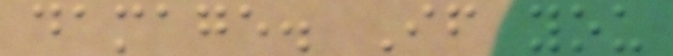damage. If you
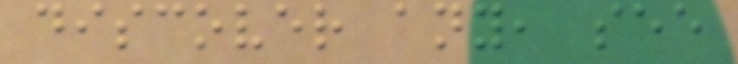discover any, see
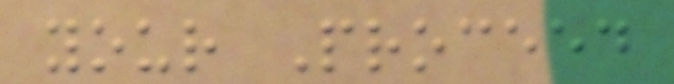your Proceed
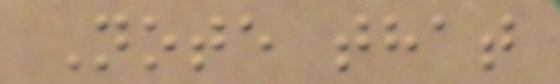Note that
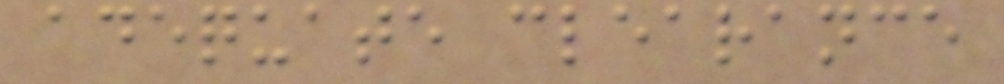adequate clearance
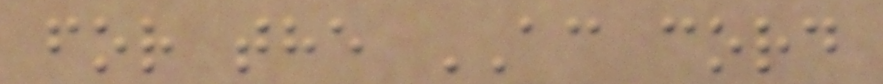for the AC cord
